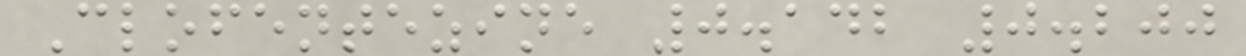Clofentezine 0.142 0.200
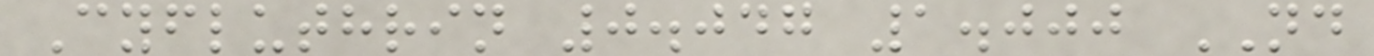Cyfluthrin 0.047 1.000 ND
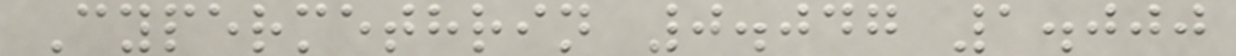Cypermethrin 0.047 1.000
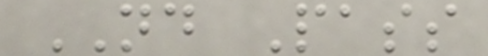ND Pass
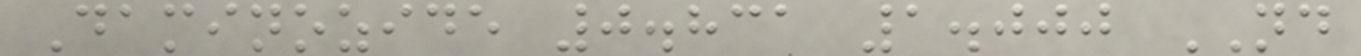Daminozide 0.831 1.000 ND
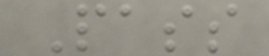Pass
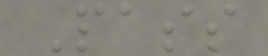Pass
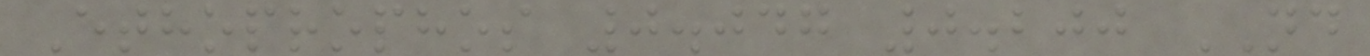Ethoprophos 0.047 0.200 ND
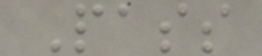Pass
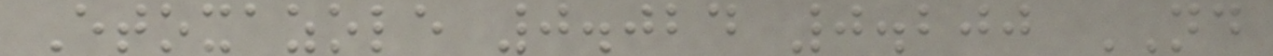Etoxazole 0.024 0.200 ND
